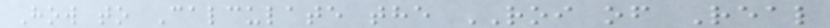How to Calculate the ROI of Real
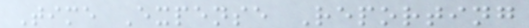Time Expense Reporting
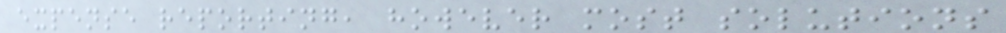expense reporting, however most solutions
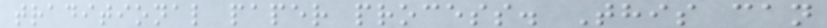traditional paper process. This can
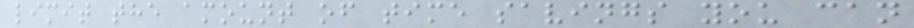limit the amount of time savings you can
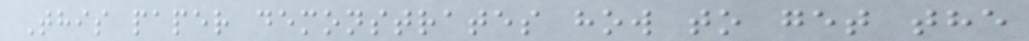This paper demonstrates how to get the
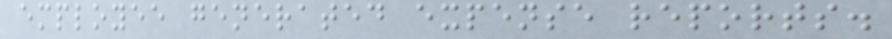employee generated expense reports.
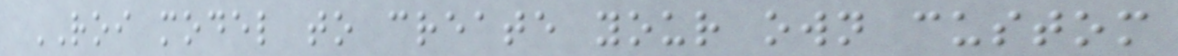ROI model to create your own custom
